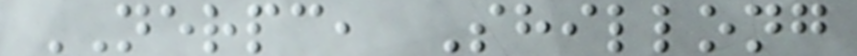NERPC, Shillong
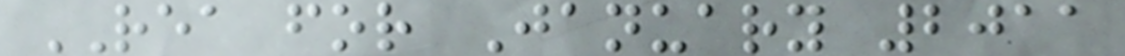REA for January 2011
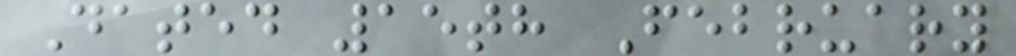Dated 15th February
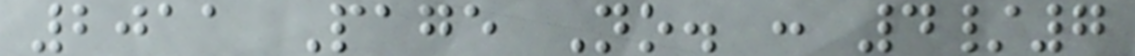2011 Page No. : 4/7
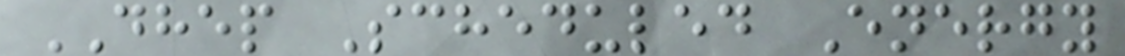DHEP Scheduled Energy
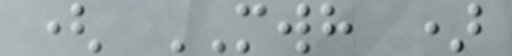( MWH )
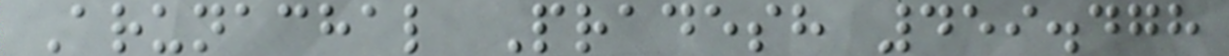Arunachal Pradesh 459.478
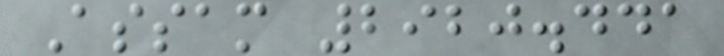Assam 2920.441
